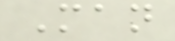Man
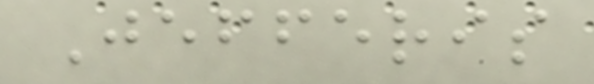Jefferis
